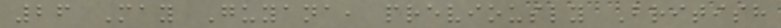26 May Guyana, previously British
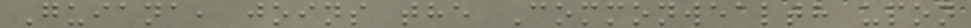Guiana, joins the Commonwealth upon
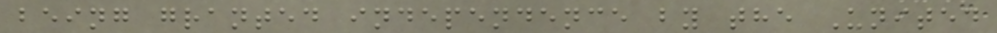being granted independence by the United
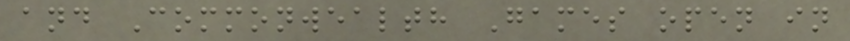and Commonwealth Games open in
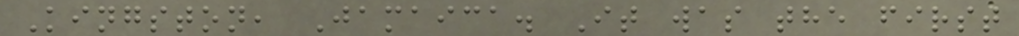Kingston, Jamaica. It was the first
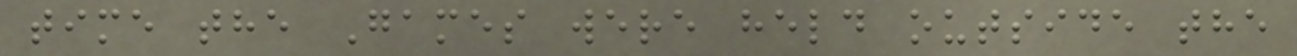time the Games were held outside the
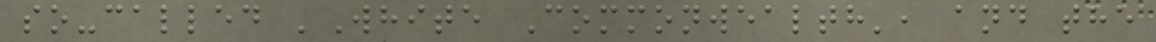so-called 'White Commonwealth', and the
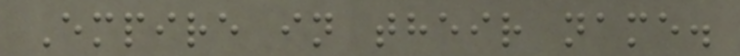Empire in their name.
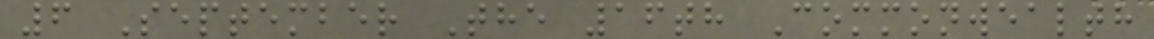6 September The 16th Commonwealth
